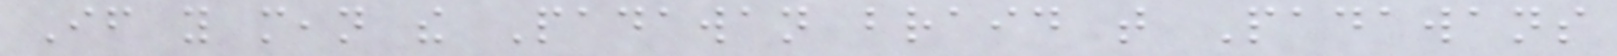If you mean the Padawan braid that Padawans
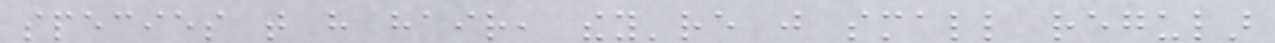species that have hair, they're just small regular
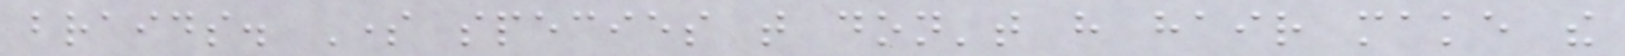braids. Some species that don't have hair make the
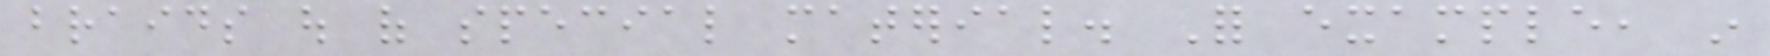braids out of special material. For example, in
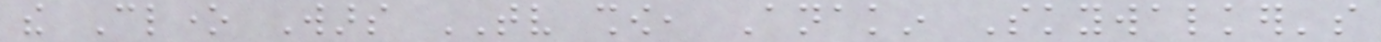the Clone Wars TV show, Anakin Skywalker's
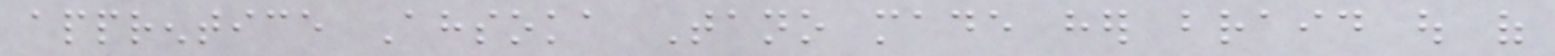apprentice Ahsoka Tano made her braid out of
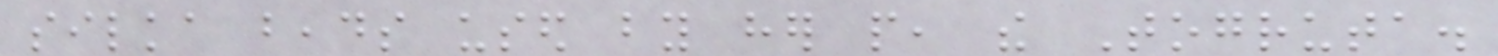silka beads used by her people, the Togruta.
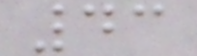43
